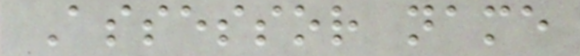Assessor name
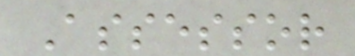Assessor
